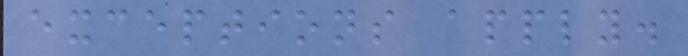exceptions apply.
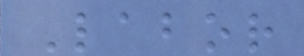Labor
